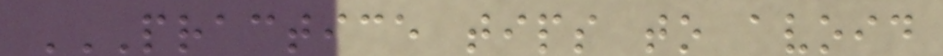PRACTICE TIPS TO AVOID
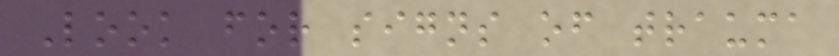Look for signs of trauma
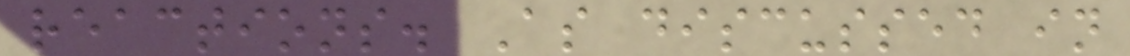reactions. As discussed in
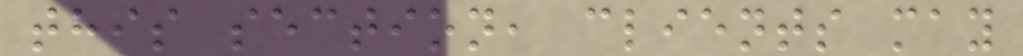this section, clients may
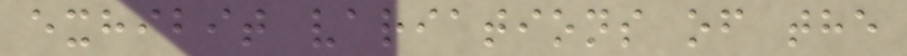exhibit variations of the
